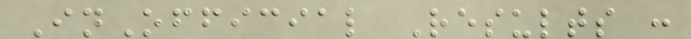InOfficial Results :
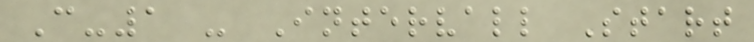C-1 - Intervall Start
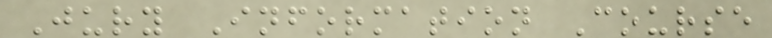Jury Information Course
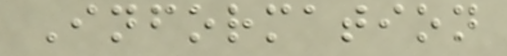Information
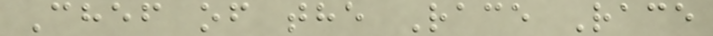Chef of the Race Race
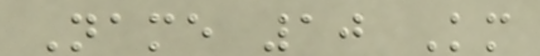Name 10 Km
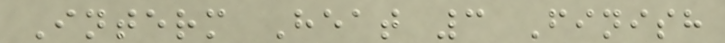Interm Heat 3 Finish
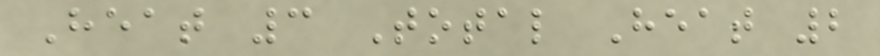Heat 3 Total Heat 2
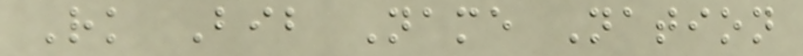Rk Bib Name Nation
